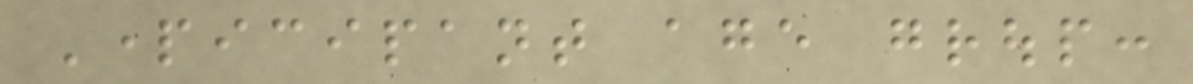Participant age group:
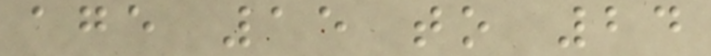age 15 to 24
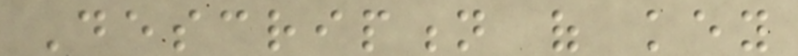Description of key
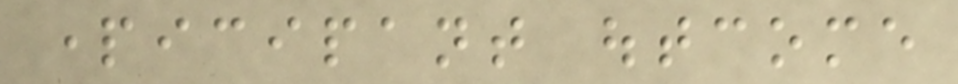participant outcome
